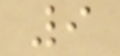9
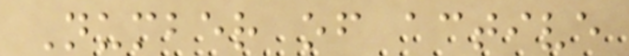Number of active
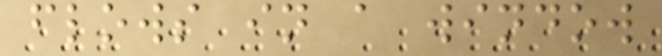flows in a window
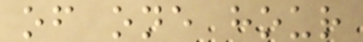of one hour
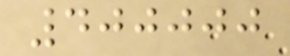400000
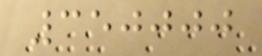350000
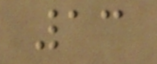13
